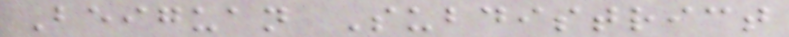Beiguan Subdistrict
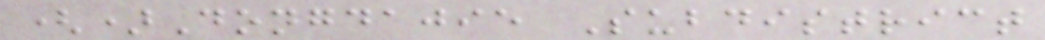()Dongdajie Subdistrict
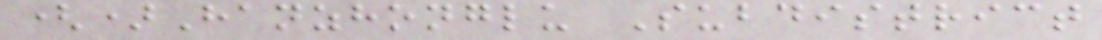()Hanzhonglu Subdistrict
